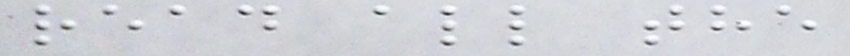read all the
